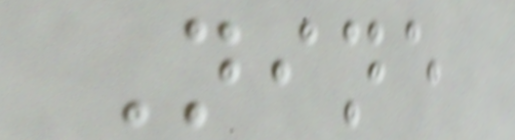Nine
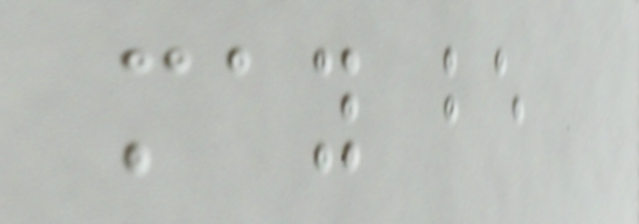may be
